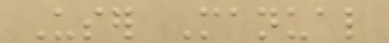User Manual
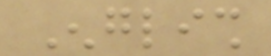English
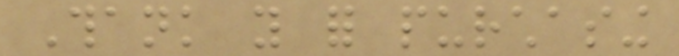Thank you for purchasing
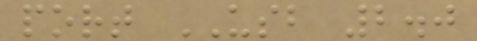port USB 2.0
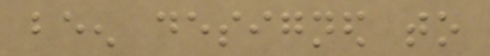been designed to
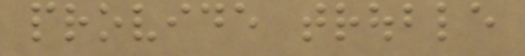provide trouble
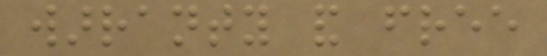warranty and free
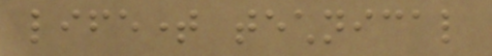lifetime technical
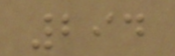294
